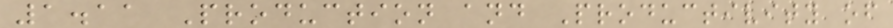1.11 Production and Productivity of
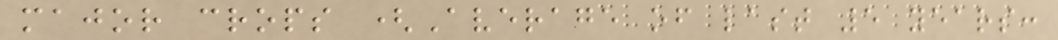major crops (Average of last 5 years:
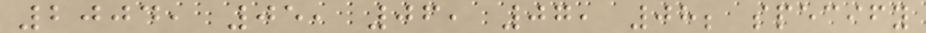2004, 05, 06, 07, 08; specify
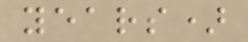years)
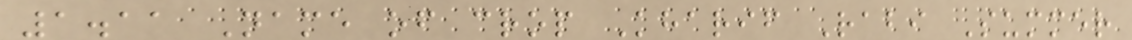1.11 Name of crop Kharif Rabi Summer
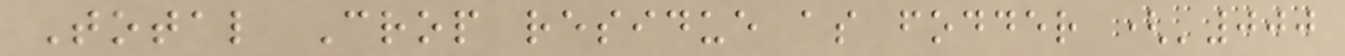Total Crop residue as fodder ('000
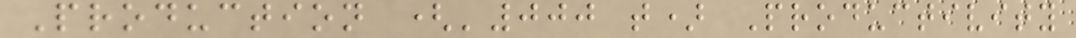Production ('000 t) Productivity
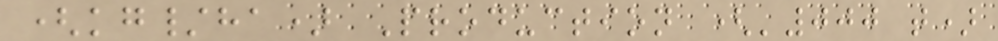(kg/ha) Production ('000 t)
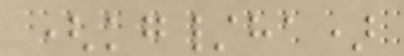(kg/ha)
